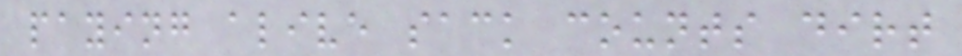paying alive sack counts dirt
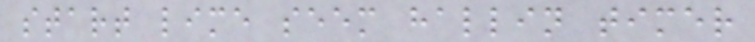start lime seem hallin timer
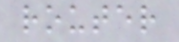router
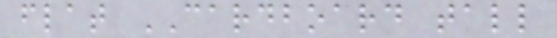flat CARDBOARD tall
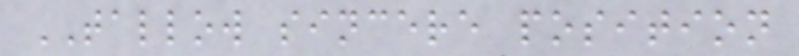TALLOW sincere position
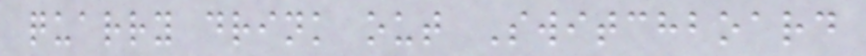quarry drink out Switchboard
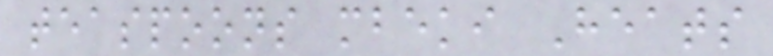teaspoons mbeki Heats
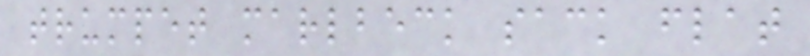trumpet marlbeck sack flat
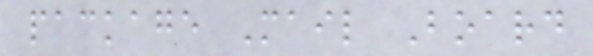package Mail Board
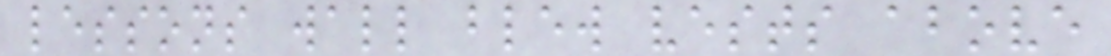lessons wall blew vests above
